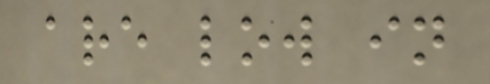are low in
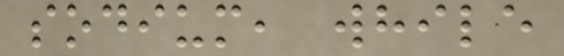sodium, while
